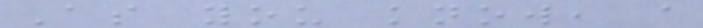As you know, a
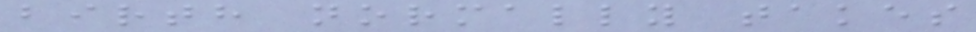birth normally takes
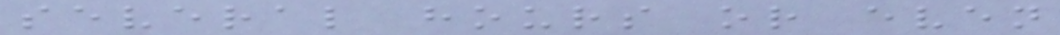several hours or even
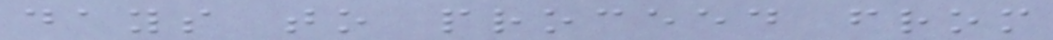days to proceed from
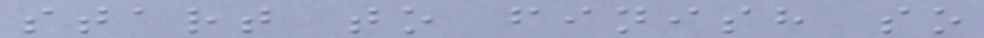start to finish so
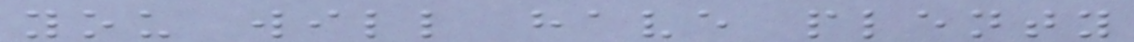you will have plenty
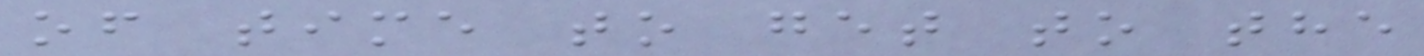of time to get to the
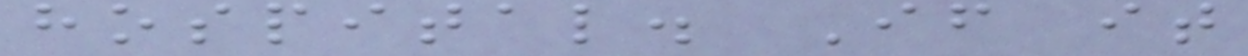hospital. If it
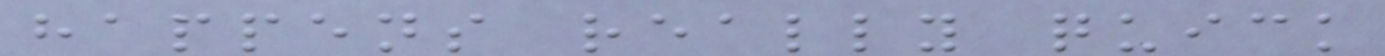happens really quick
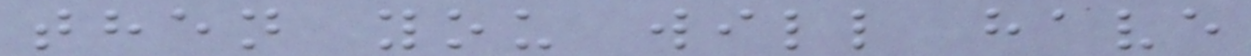then you will have
